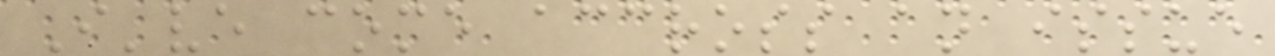I've come accross an issue
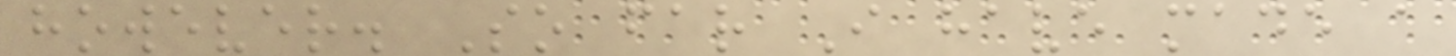however. So far I have made a
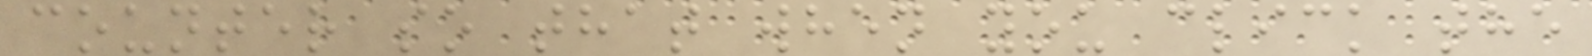counter so that when you click the
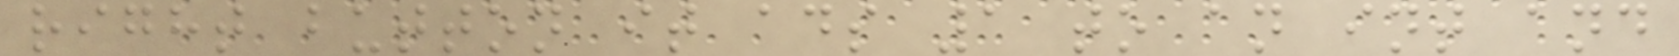right button it ads 1 to an int and
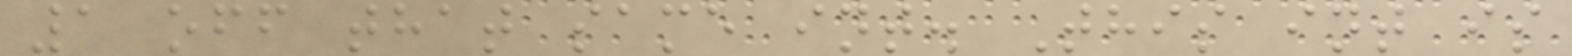1 off that same int. This int is
